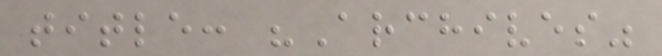title: "Archives"
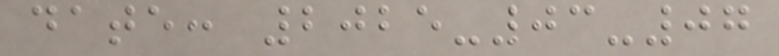date: 2025-03-07
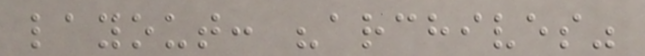layout: "archives"
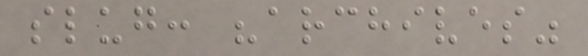slug: "archives"
